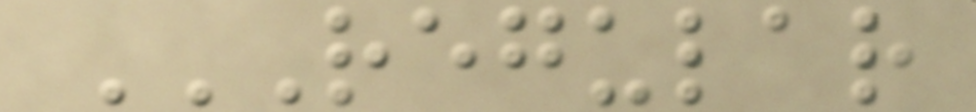REGULAR
